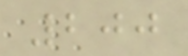200
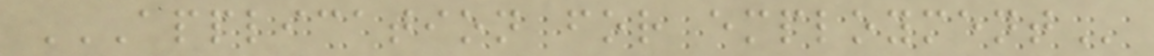APPLICATION FOR EMPLOYMENT
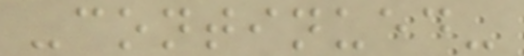-continued-
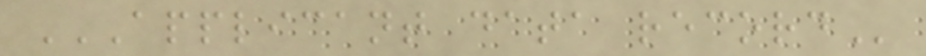APPLICANT DATA RECORD
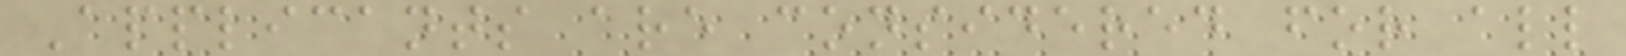Applicants are considered for all
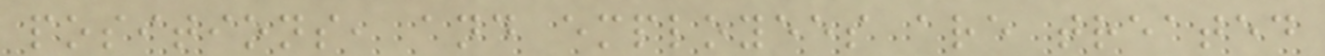positions, and employees are treated
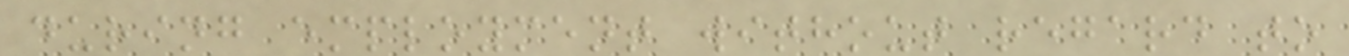during employment without regard to
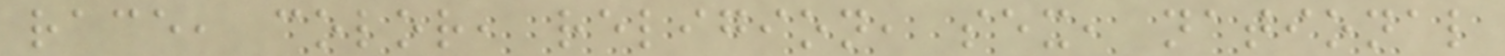race, color, religion, sex, national
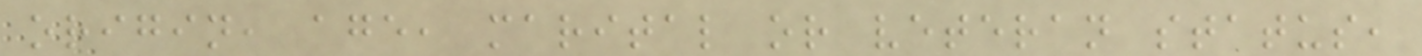origin, age, marital or veteran status,
